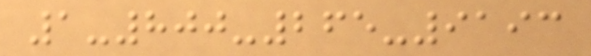1-800-265-9193
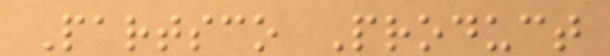Partsco Product
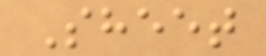Sheet
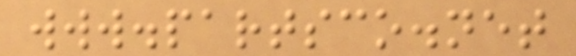www.partsco.net
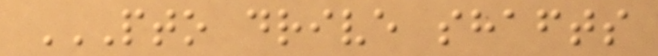PTO DRIVE SHAFTS
